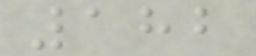182
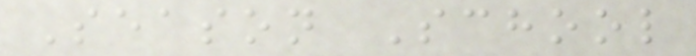Season School
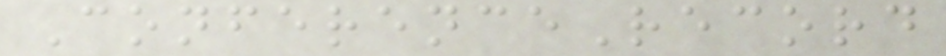ConferenceRecord
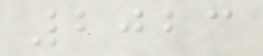2023
